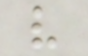v
